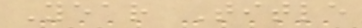Year Title
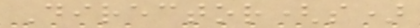Director(s)
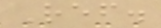Ref.
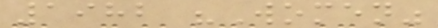1982 "Women"
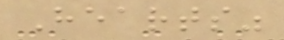Hearts"
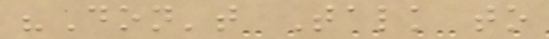"Don't Talk to
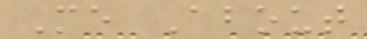Me About
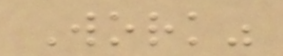Work"
